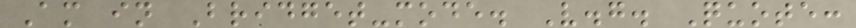Am in Bridget-mode. V.g. Quote:
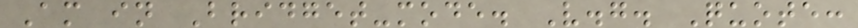Am in Bridget-mode. V.g. Quote:
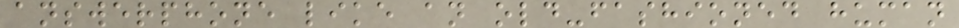answerphone like an old-fashioned human
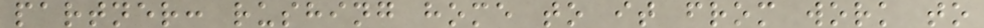partner: rushing home to it from work to
